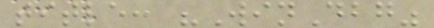title: "WinDbg"
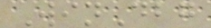WinDbg
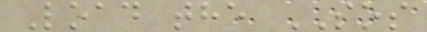Load the SOS
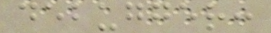debugger:
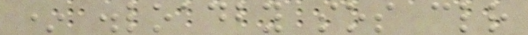* .loadby sos clr
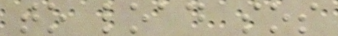to load sos
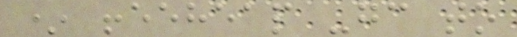* !eeheap -gc to
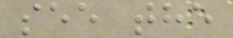see the
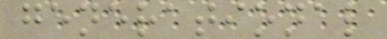generational
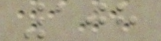108
